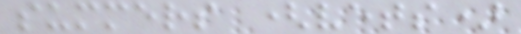summers (vets)
